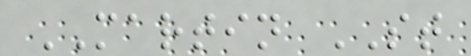MARTIN ST
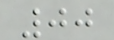00
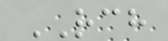RCH
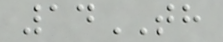14TH
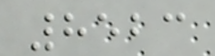8523
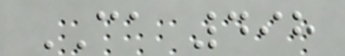CA 498
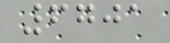6701
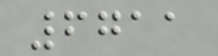6711
